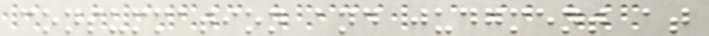consummation and judgment at
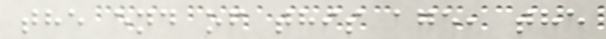the end of this age, the
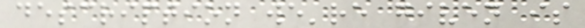description we're given is
